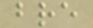bre
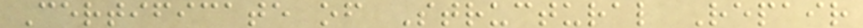Certificate of Structural Repair
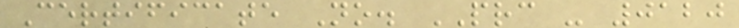Certificate No. PRC - 0120
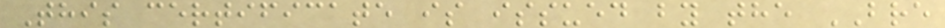This certificate is issued by the BRE
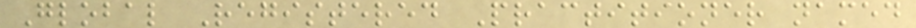Global Registered Practitioner named
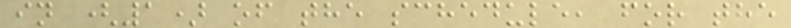in (1) of the schedule, for the
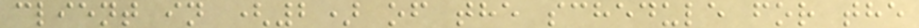client in (2) of the schedule for the
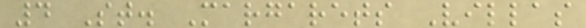4 St. Margarets Villas
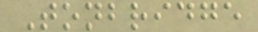Tonbridge
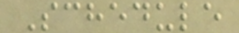Schedule
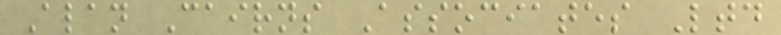Alan Cairns Associates Ltd
